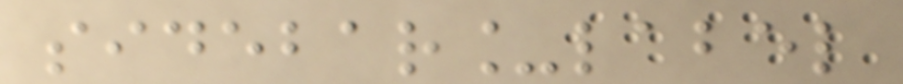sidebar_label
